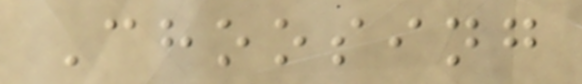Choosing
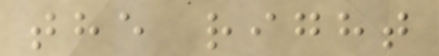the right
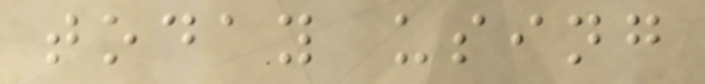today using
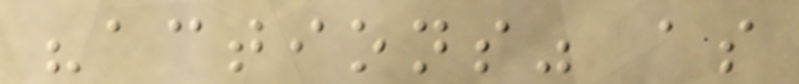"actions" as
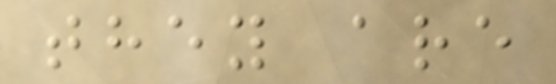they are
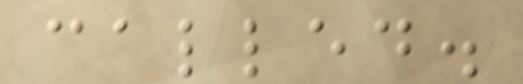called.
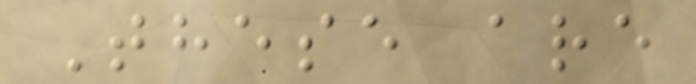These are
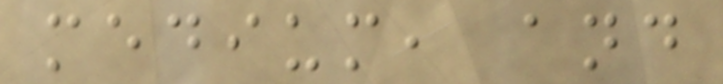medium, and
